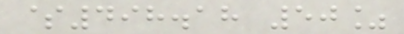$498.18 50%
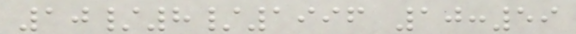10/8/1996 10:59
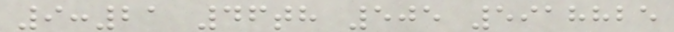9:21 46th 505 5918825
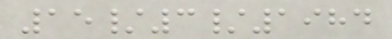15/3/1984
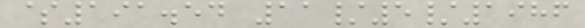$191.54 11/5/1986
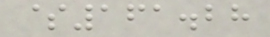$161.28
